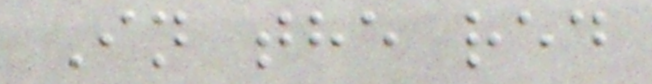In the red
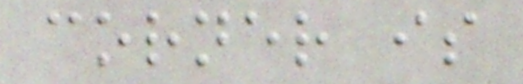corner is
